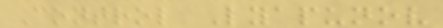Control Lyapunov
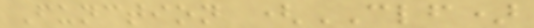Function (CLF)
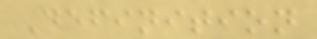Definition
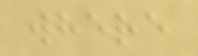where
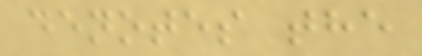denotes the
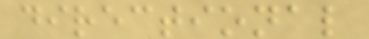directional
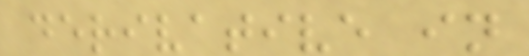derivative in
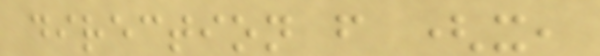direction f (x,
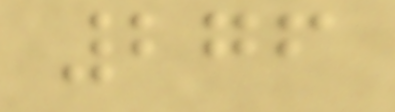276
